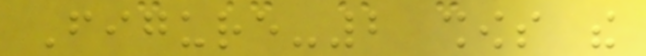Figure-2 shows the
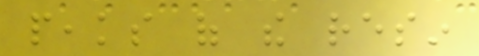peaks of the resin
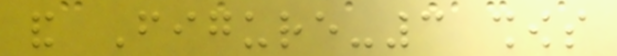and Figure-3 shows
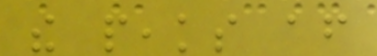the peaks after
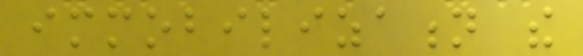immobilization the
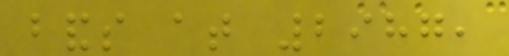bands at 2987,
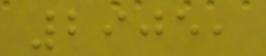2905,
